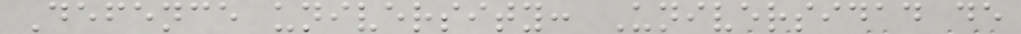Defence university: Universidad de
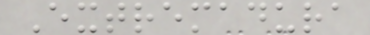Extremadura
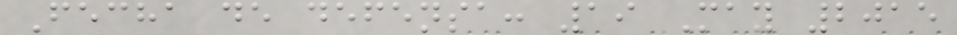Fecha de defensa: 19 May 2015
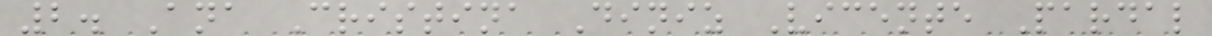2. Ana Cristina Diniz Vicente Pardal
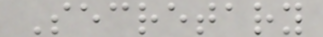Secretary
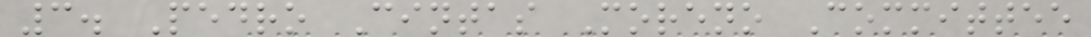3. Pedro Cintas Moreno Committee
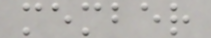member
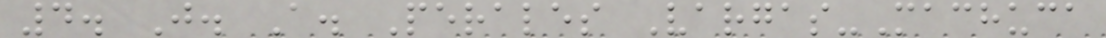4. J. A. Perales Vargas-Machuca
